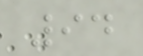94
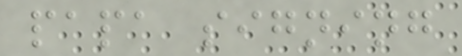papa signing
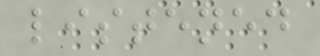listened
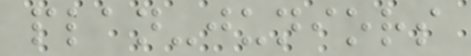plan-juniors
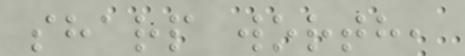sharp worth,
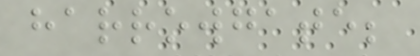harrowgate;
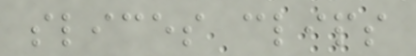slices clips
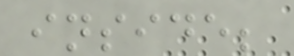inside;
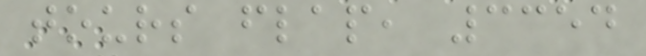tours flap, 3354
